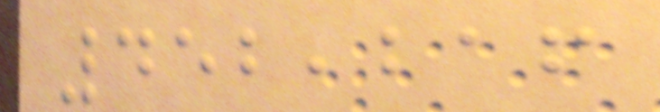452,216
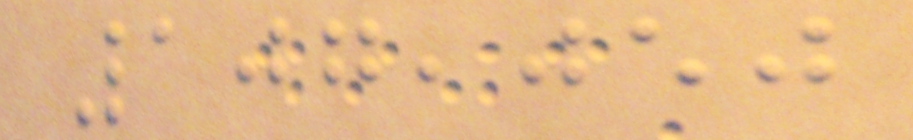107,050
